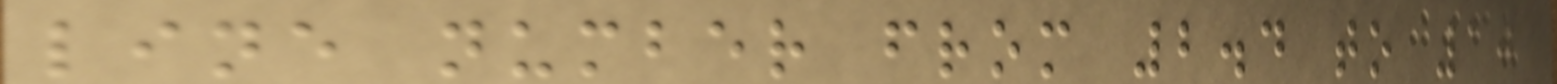line number from 2.4 to 10
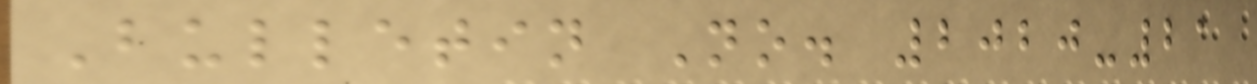Bulletin No. 2020-21
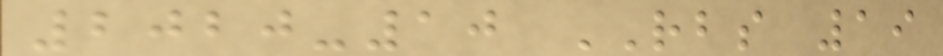2020-10 RBS 19
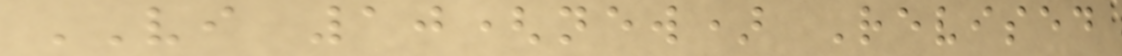VI 10(new) Revised
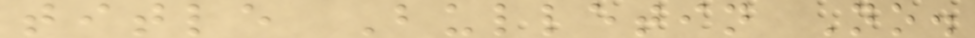title Bulletin No.
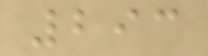293
